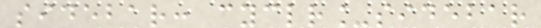sidebar: cyclr_sidebar
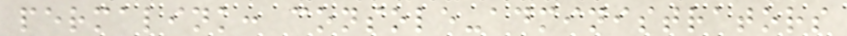permalink: console-administrators
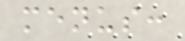menus:
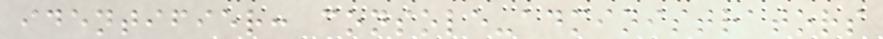identifier: console-administrators
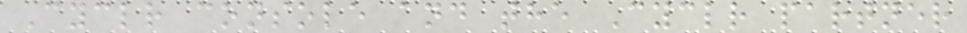Cyclr console and the Cyclr partner
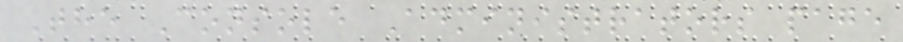The Console Administrators page
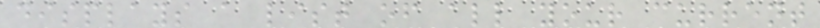displays a list of all your current
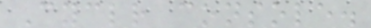Cyclr console.
